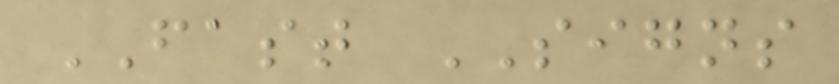FAST SIGNS
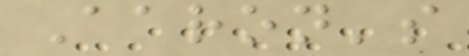Aaron's
